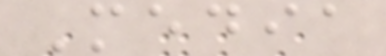Media
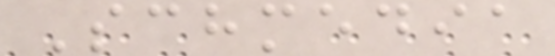Schmedia
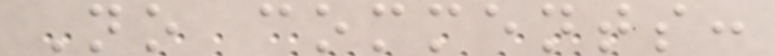No comments:
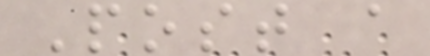Post a
